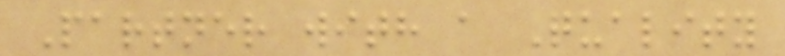Partner with a Quality
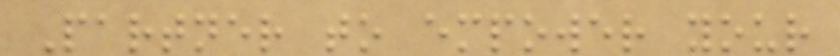Partner to empower your
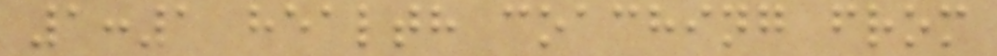1:1 health coaching from
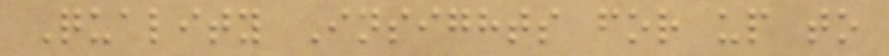Quality Insights for up to
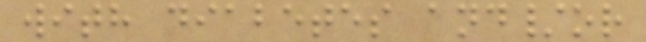with diabetes and/or
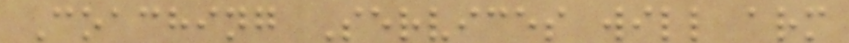Coaching Services will arm
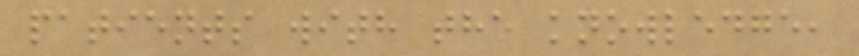patients with the knowledge,
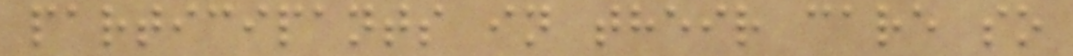participants in their care so
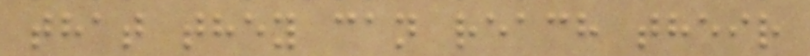that they can reach their
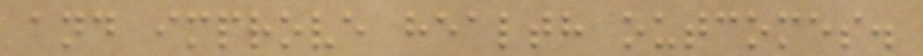and improve health outcomes.
